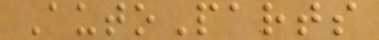AutoParts
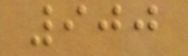900
